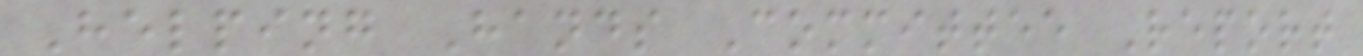Helping Hands Committee Report
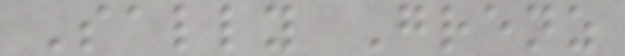Sally Grenz
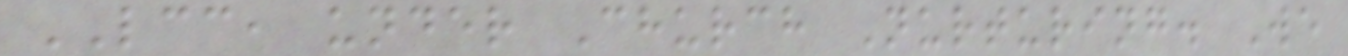LCC, under Church Nurturing. We
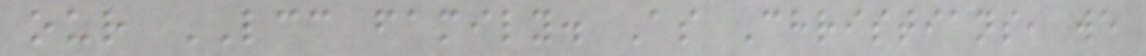our LCC family. As Christians, we
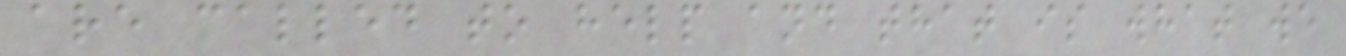are called to help and that is what we
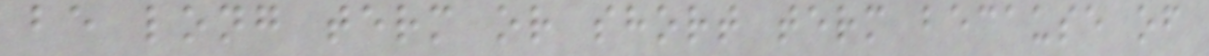be long term or short term because of
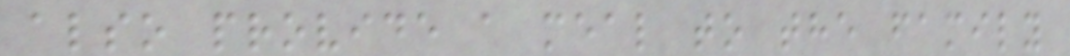also provide a meal to the family
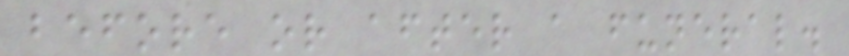before or after a funeral.
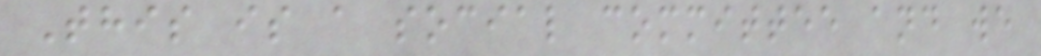This is a social committee and we
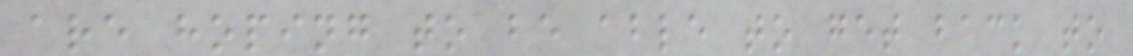are hoping to be able to get back to
